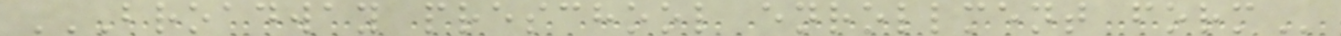BROADWAY PRESCHOOL ENROLLMENT FORM
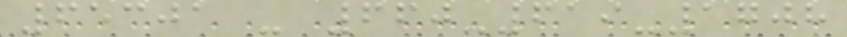65301 - 660-619-1708
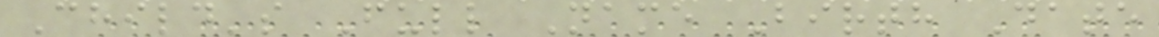Child's Full Name Birth Date
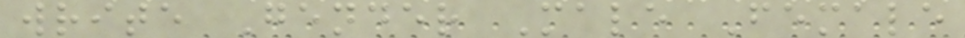write Gender Male Female
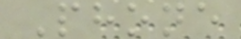Phone
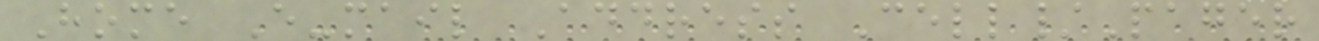Home E-mail Address Cell/Pager
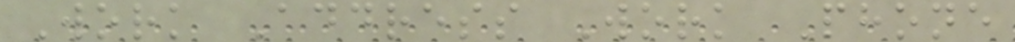Work Address Work Phone
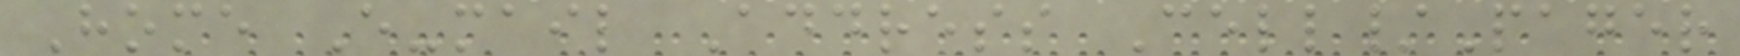Home E-mail Address Cell/Pager
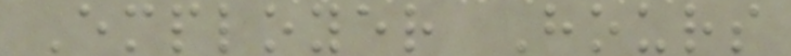Employer Hours
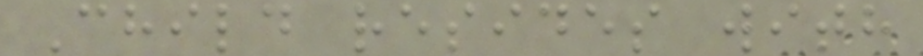Child resides with
